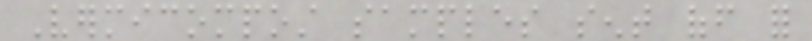Vermicompost samples sent off for
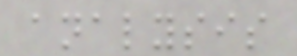analysis
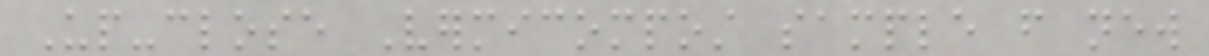Up-close Vermicompost sample from new
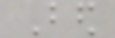Bed
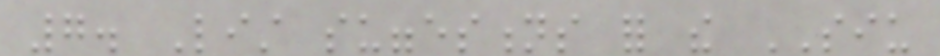7. List suggestions for the SIU
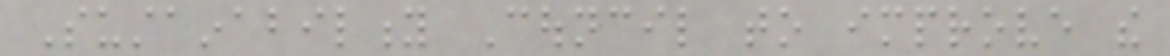Sustainability Council to improve the
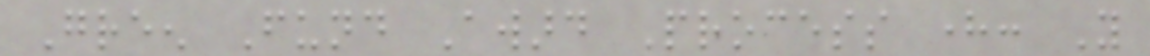Green Fund Award Process here: You
